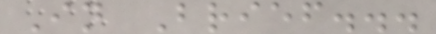In Brief...
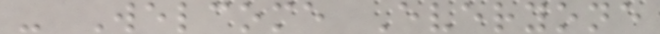- Welcome Everyone
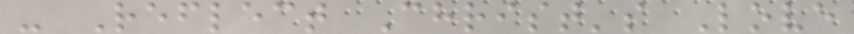- Reflect Christ's Love
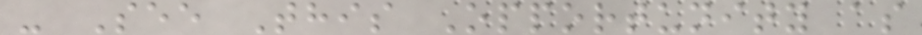- See This Opportunity as
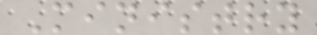Ministry
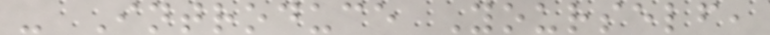- Introduce Yourself,
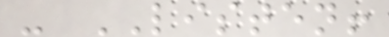- LISTEN!
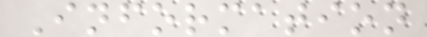Information
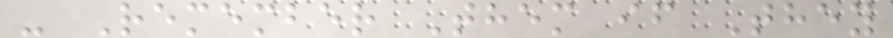- Remember Them if They
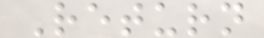Return
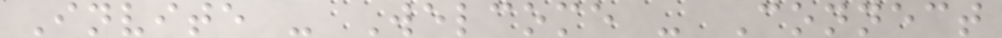Invite - Welcome - Connect
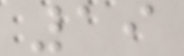19
